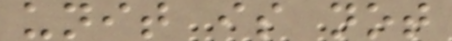unit is not
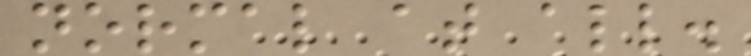normal at all.
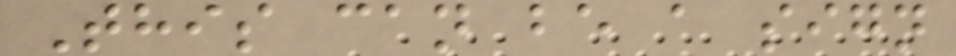This can be a sign
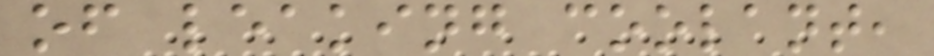of leaking coolant,
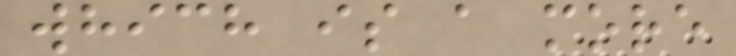which is a more
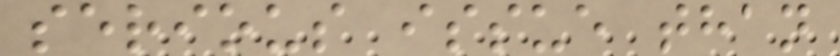serious issue than
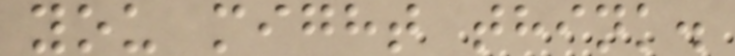you might think.
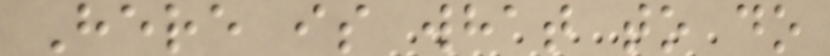Here is what to do
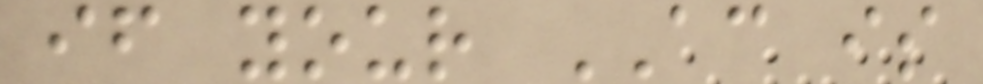if your AC is
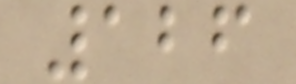126
